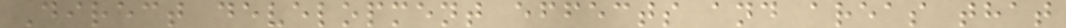Direct development effects and areas that
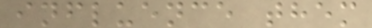influence them
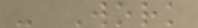- Work
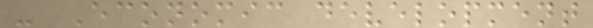- Economic development
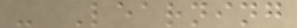- Learning
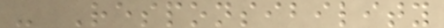- Responsibility
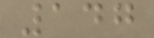147
